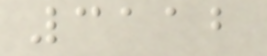3112
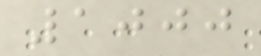1000
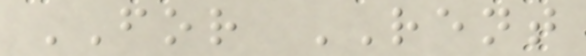FOR RENT
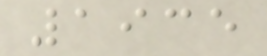1935
